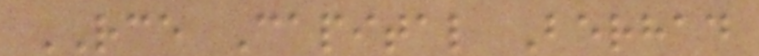RCE Capital Berhad
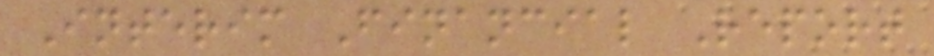Interim Financial Report
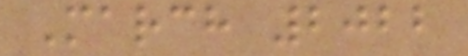March 2022
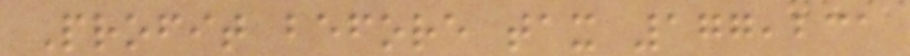Profit before tax 177,231
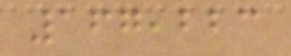167,223
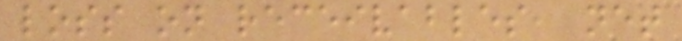loss on receivables, net
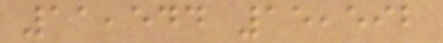11,544 15,592
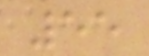55
